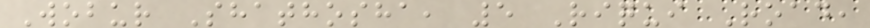Wobur Shathosha, 5 Riqui Road,
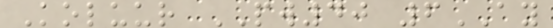Koluur PW40 6AY
